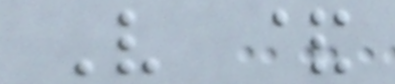V &
